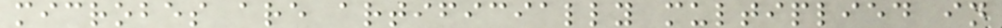microbes are artificially multiplied in
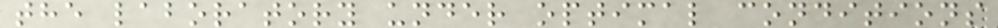the laboratory under optimal conditions
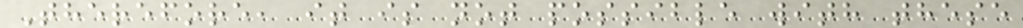Therefore, it is not possible with these
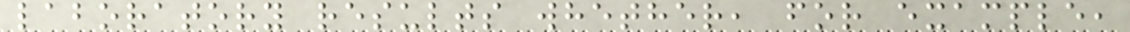laboratory results whether, for example,
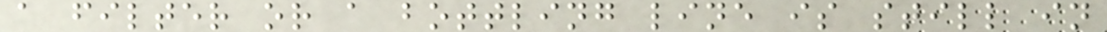a filter or a bottling line is still in
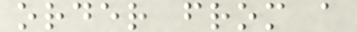order from a
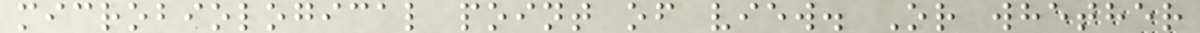microbiological point of view. Or whether
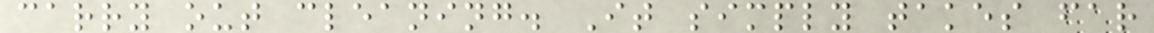carry out cleaning. It simply takes far
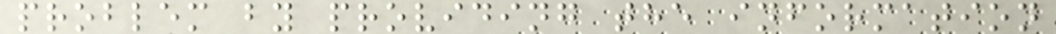problem by providing the information
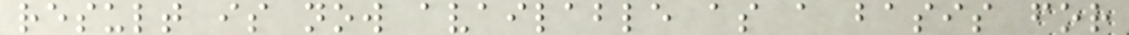result is now available as a basis for
